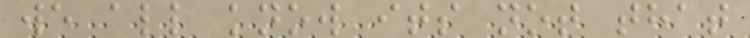we all know its not that
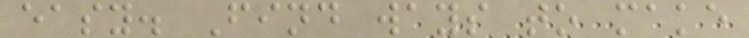easy. Find ways to make
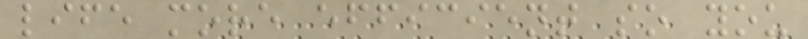life more efficient so you
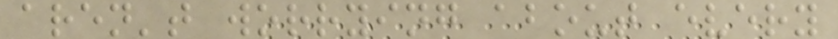aren't worrying about every
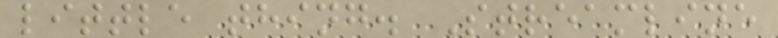little thing. Streamline
